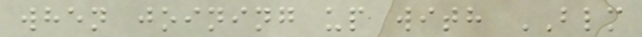when joining up with BLM
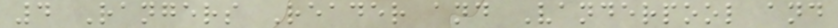4 Rangers Reader and Vanderpool and
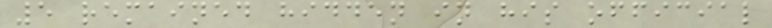5 remained hidden in his official
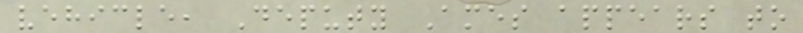vehicle, Deputy Ames appears to
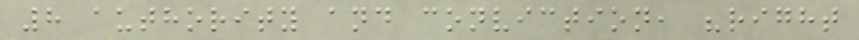8 authority and conviction, "right
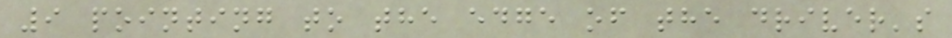9 pointing to the edge of the driver's
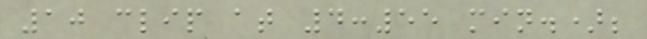10 clip at 4:55 min.);
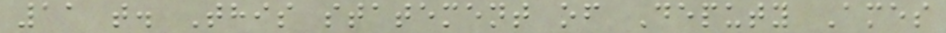11 t. This statement of Deputy Ames
